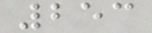253
